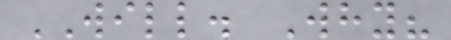WILL. Why?
